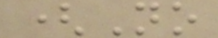(No
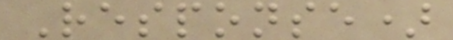Response)
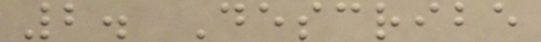2. Describe
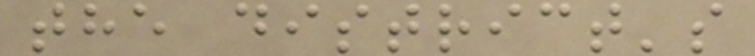the district's
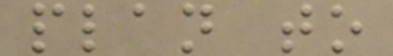plan to
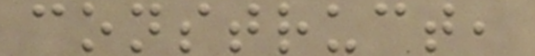construct,
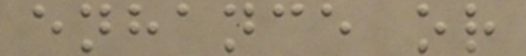enhance or
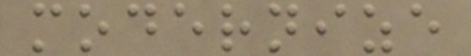modernize
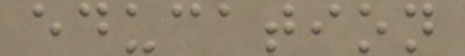education
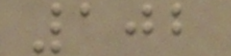102
